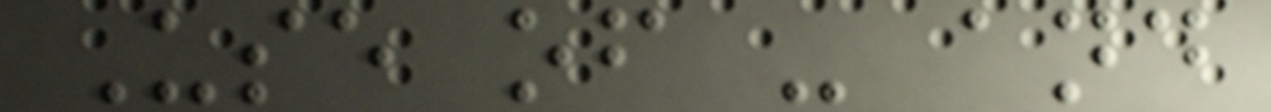Use of - and
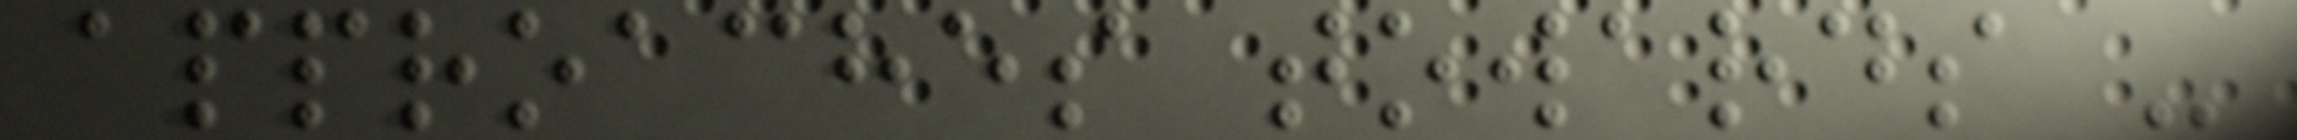approaches towards -
